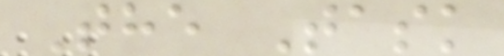The Task
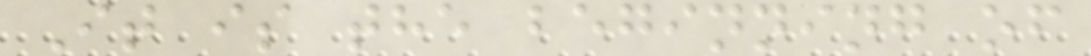It is the beginning of
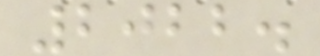2022.
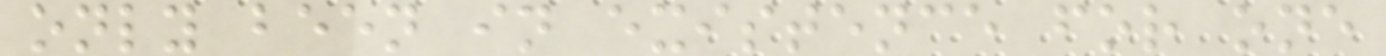only been in existence for one
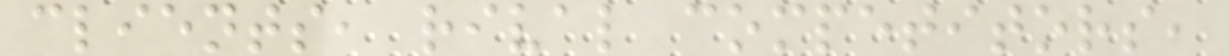clients, rival competitors,
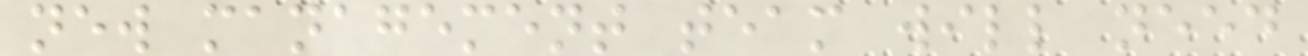new management team will need
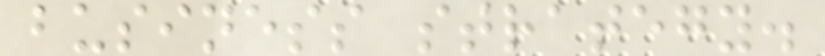business strategy.
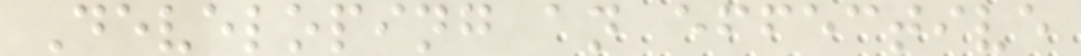Developing an effective
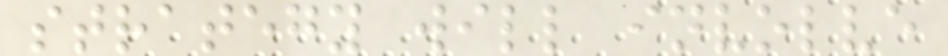strategy will involve
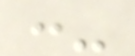:-
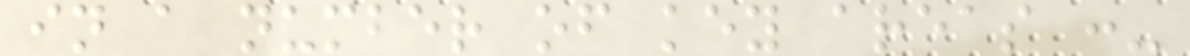in a number of key areas :-
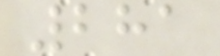281
